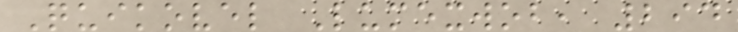Quikovel Lumexwob, 294
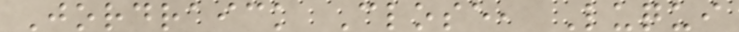Jordraick Close, Luqui
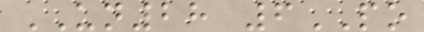UN28 6PO
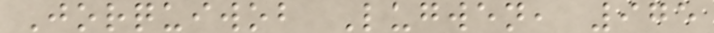Jorquiwob Lugwen, 975
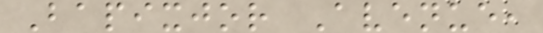Bapixjor Avenue,
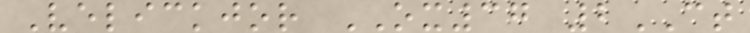Velickjor OX37 2CT
